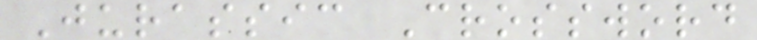Jurassic Crossword
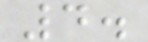4.
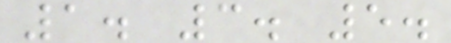1. 3. 5.
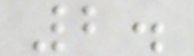2.
